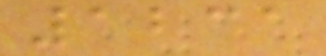1231
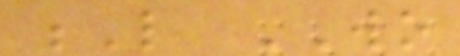L WO
